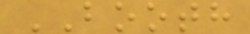BOOTH
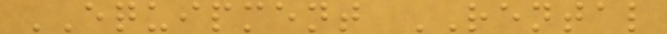EQUIPMENT RENTAL
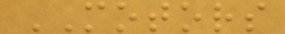MOTORS
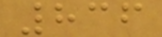836
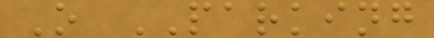O PARKING
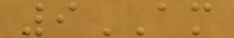9AM
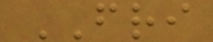FRI
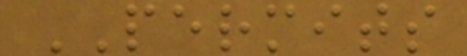PERMITS
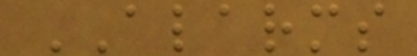ALARMS
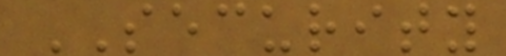SECURITY
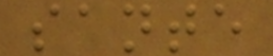sante
